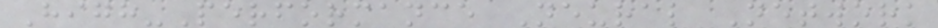High-Performance Neural Network
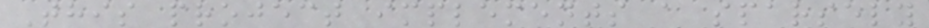This project implements a sparsely
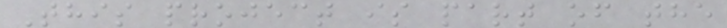This project is part of the
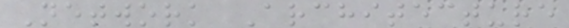Network Architecture
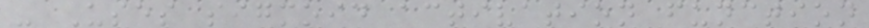- Uses sigmoid activation function
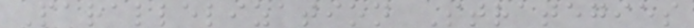Parallelization Strategies
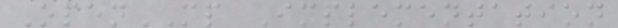OpenMP Implementation
